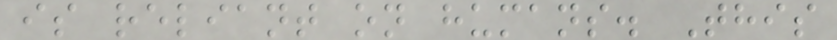is reliant on humans. This
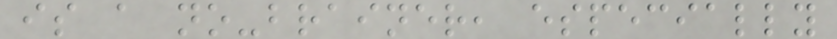is a no-brainer, especially
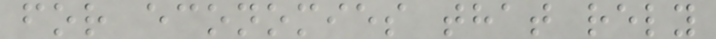for economies that rely
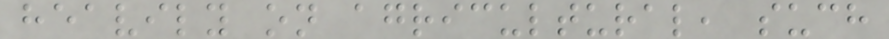heavily on agricultural, such
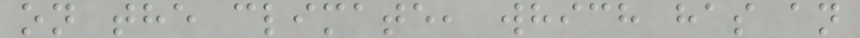on the climate, which has an
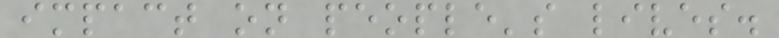impact on people's lives.
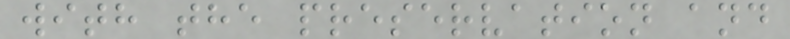with the preservation and
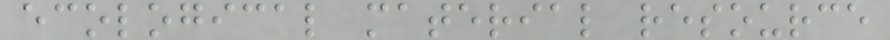ecological material resource
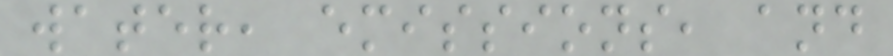water, emissions, and
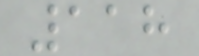118
